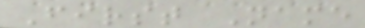First Name
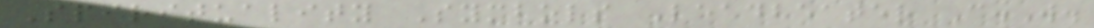Spirituality Symbols Leadbeater C.W.
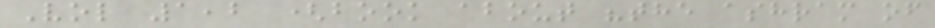Vol 1,2 (book about "the ashram of
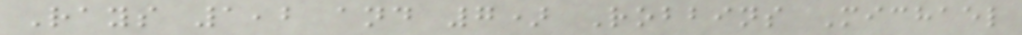Rays 1,2 and 7) Robbins Michael
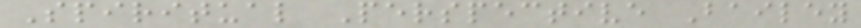Spiritual Perspective Bailey
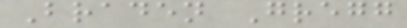Braden Gregg
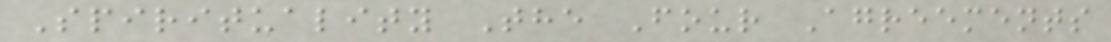Spirituality The Four Agreements
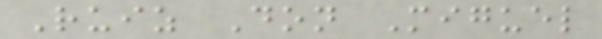Ruiz Don Miguel
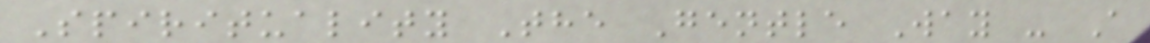Spirituality The Gentle Way - A
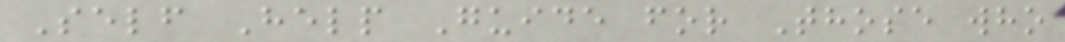Self Help Guide for Those who
